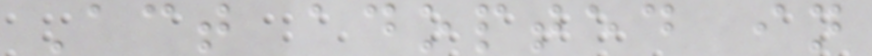Act adopted in
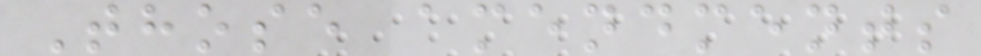Those amendments
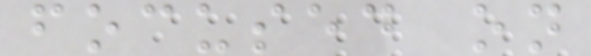focused on
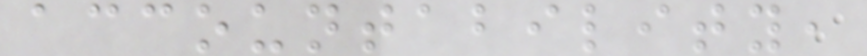accountability,
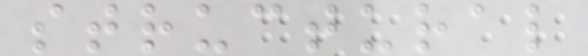structural
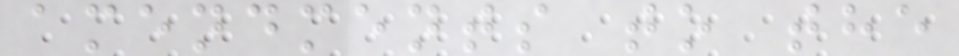amendments to the
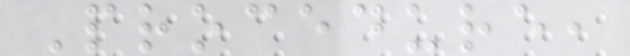Procedure,
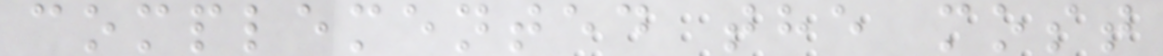complemented the most
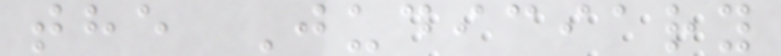the Judiciary
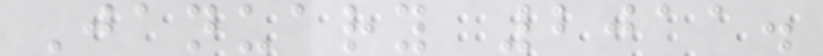January 2011.
